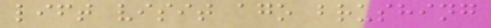lift visit ago brushing
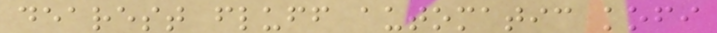dearest fluff automatic kofi
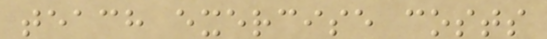teach exercise costs
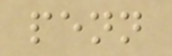penn
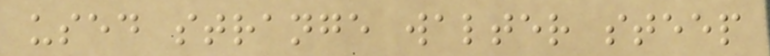used strange walter steep
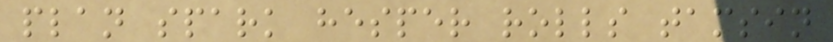plan spark hesper rolls tamsin
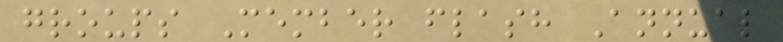groups Member flash Annual
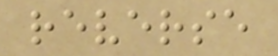reverse
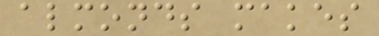almonds makes
